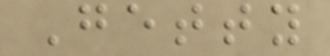Getty
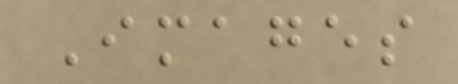Images
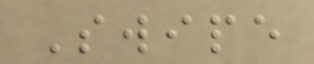Swipe
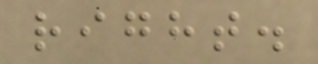right.
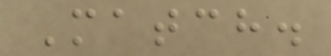Match.
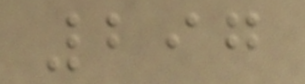297
